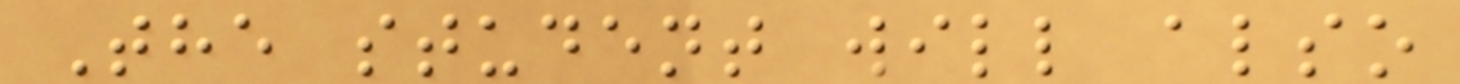The student will also
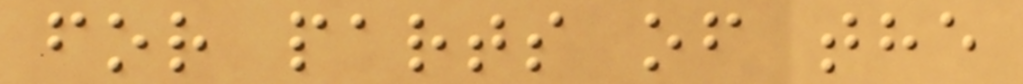for parts of the
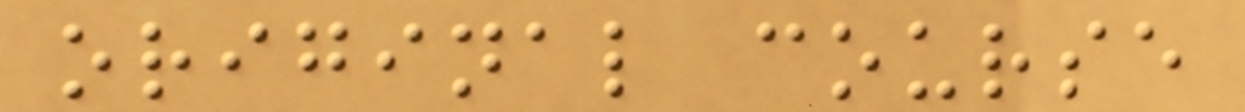original course
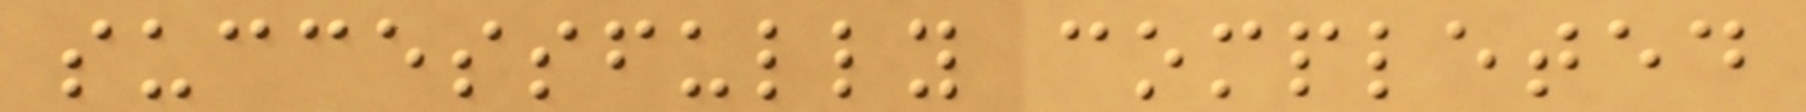successfully completed
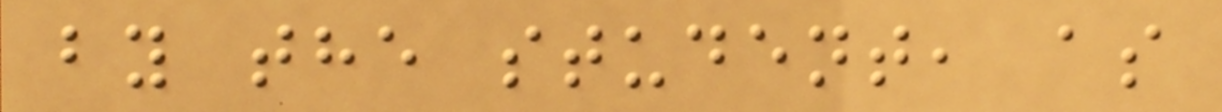by the student, as
